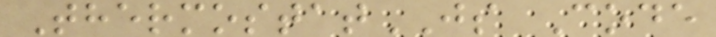ThermostatJS Code
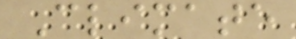Climate
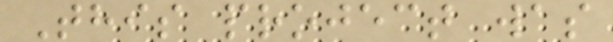This project was
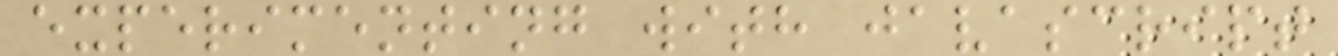experimenting with javascript
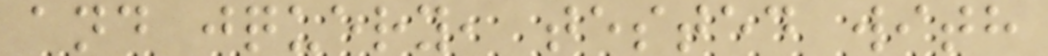and jquery, tested with
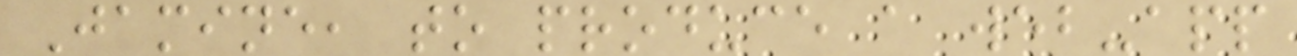Jamine, to produce a web-app
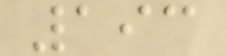193
